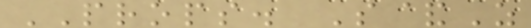PROPS. S&Z
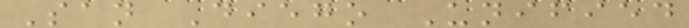San Diego Unified
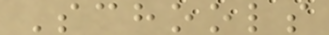Schools
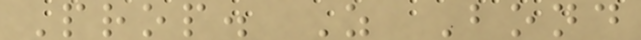Prop. Z Bond
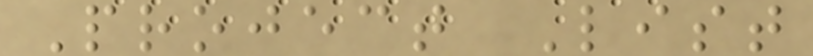Project List
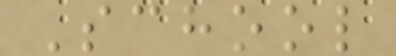School
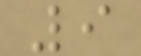9
